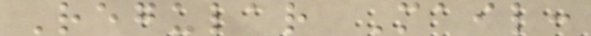Regular Mail:
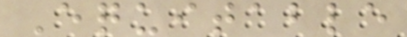Equitable
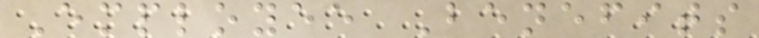Employee Benefits
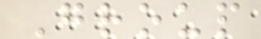Group
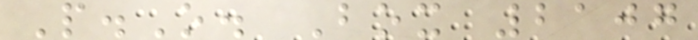P.O. Box 2107
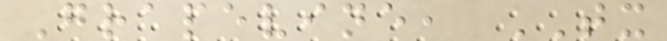Grapevine, TX
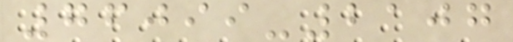76099-2107
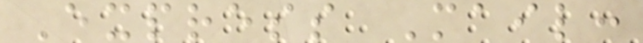Express Mail:
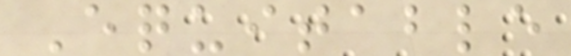Equitable
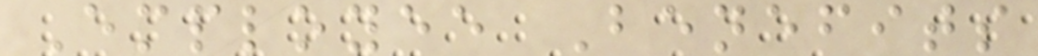Employee Benefits
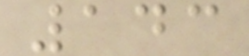143
